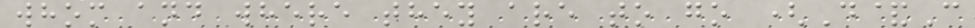whom and where they are to go (D&C
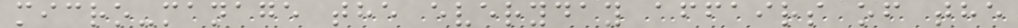micro-manage the everyday affairs of the
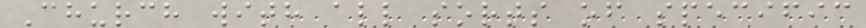Church with all sorts of specific
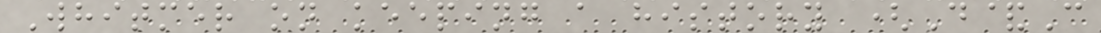Whitmer on keeping a history (D&C
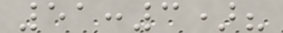51:3)?
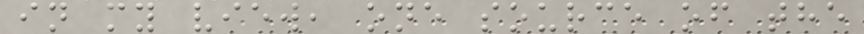in my view, one source of the
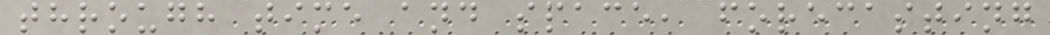through time and space, forecasting
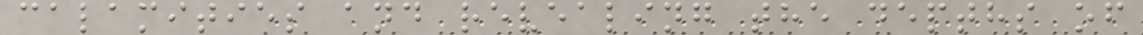calamities and revealing the depths of
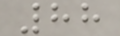88
